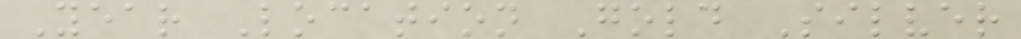Year Location Gold Silver
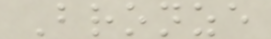Bronze
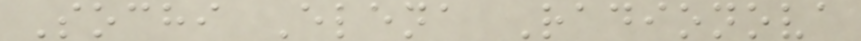Sochi Elena Radionova
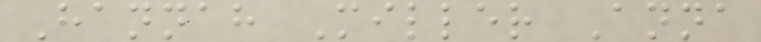Hannah Miller Anna
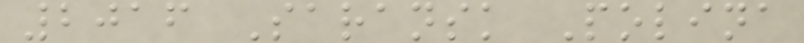2016 Saransk Polina
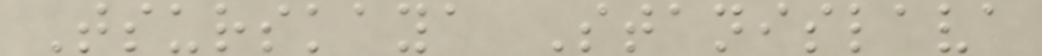Tsurskaya Stanislava
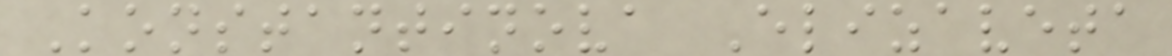Konstantinova Elizaveta
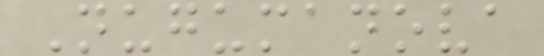Nugumanova
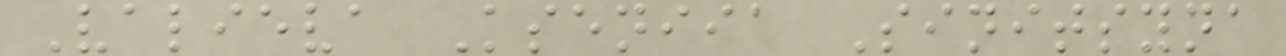Valieva Kseniia Sinitsyna
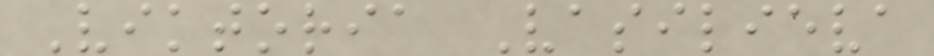Viktoria Vasilieva
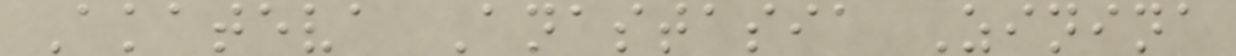Akateva Anastasia Zinina
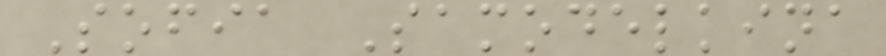Sofia Samodelkina
